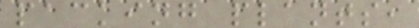packing plants,
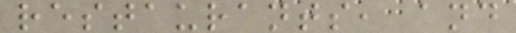restaurants, and
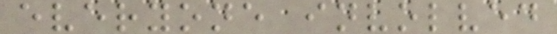everyone involved
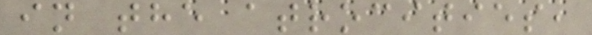in the atrocities,
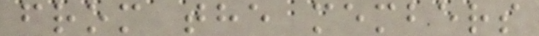from the members
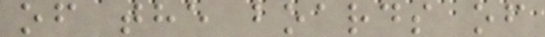of the boards of
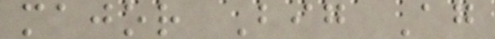major Big Ag
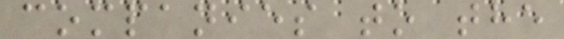companies to the
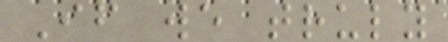If we truly
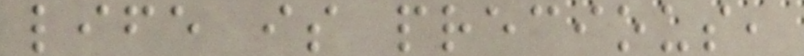life is precious,
